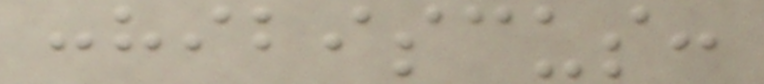:hibiscus:
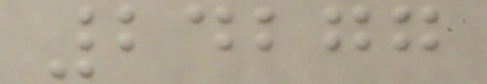24277
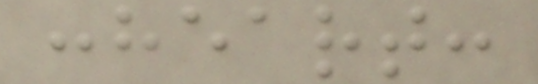:heart:
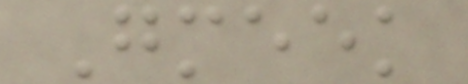Gmeek
